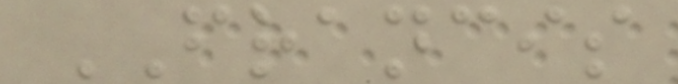FRANCIS
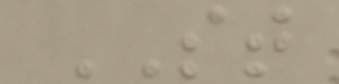ST
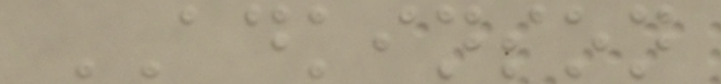ADKINSON
